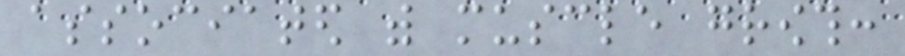associated with muscle growth:
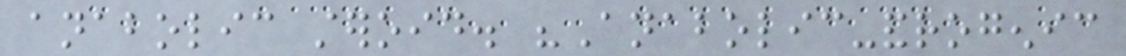anabolic steroid. "Anabolic-androgenic
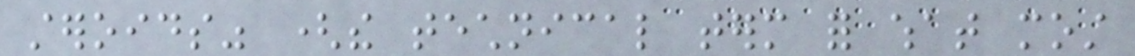steroids" (the technical term for what most
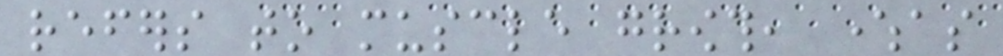refers to muscle growth, whereas
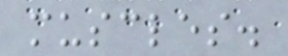muscles.
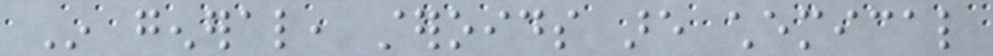In general, steroids are chemical
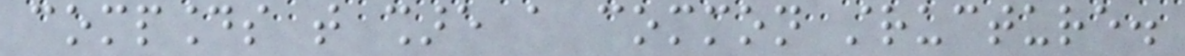compounds that share a common structure.
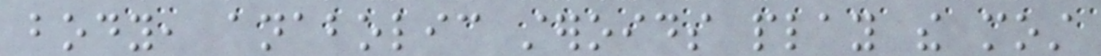body, anabolic steroids play the most
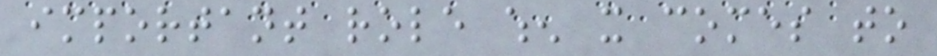important role when it comes to
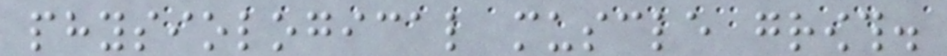physiological muscle growth.
